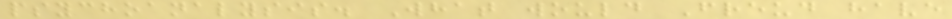psychoanalysis. What would Freud have
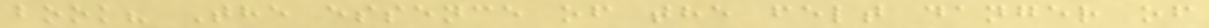book? The essence of the felt danger of
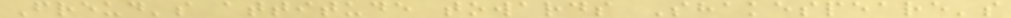Freud's attitude towards Shakespeare's
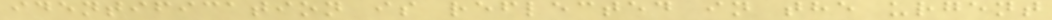identification is reflected in the urgent
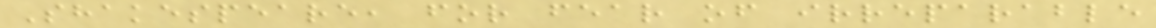Shakespeare, for fear of irreparable
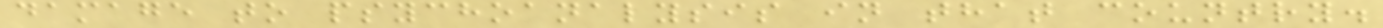damage to psychoanalysis in that country.
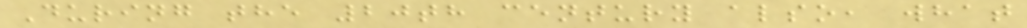During the 20th century also, what
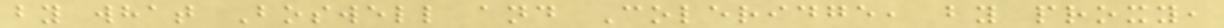by what Boswell and Coleridge, by proxy,
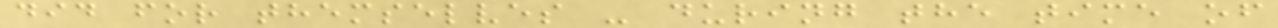did for themselves - during the time of
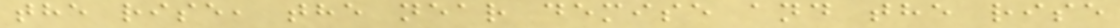the rise, the near demise and the rise
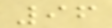96
